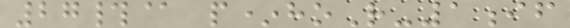27#@ p*hoR-1if
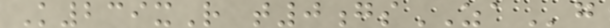K239xR t0gsZAg
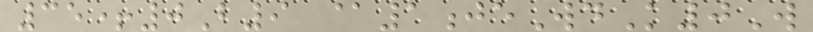35+0B9 @1jeWdK0W
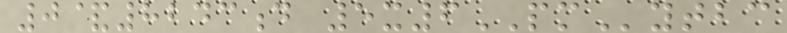0&8243d 5x6PMytbc
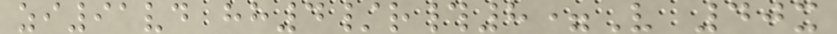zi91vd hh4/r#8=V 40x
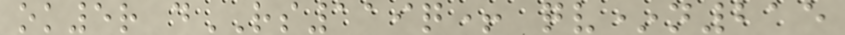ok5r dRS119q+ qv*n215
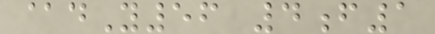@dY56 4f1
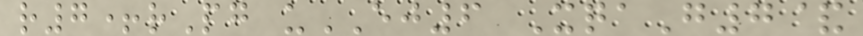r7+rPg uEJ6 XqaG7&
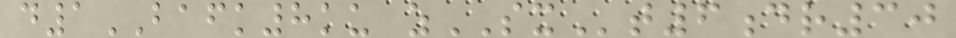d1BAFK8ku zSXt6dr30
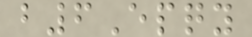b6Epqy
